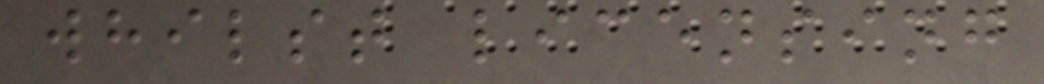whilst licensing
